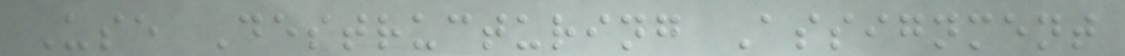Use Destructuring Assignment
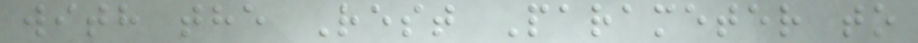with the Rest Parameter to
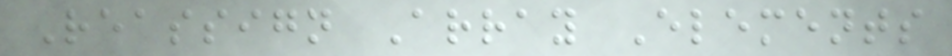Reassign Array Elements
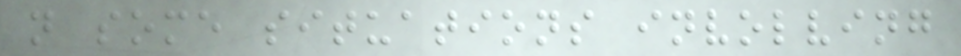n some situations involving
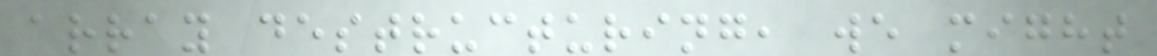array destructuring, we might
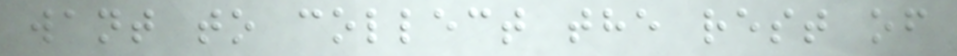want to collect the rest of
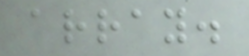array.
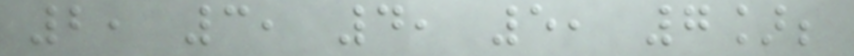2, 3, 4, 5, 7];
